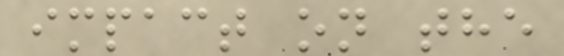impact on the
